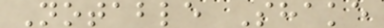Notable Shake
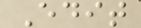Edit
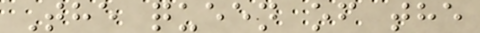The queen of the
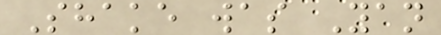Shake was Yan
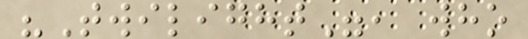"Twilight", who
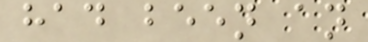had been an
